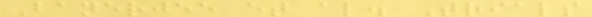Banerjee et al. Trials
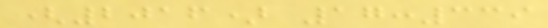(2016) 17:339
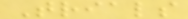Trials
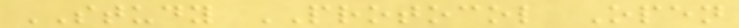STUDY PROTOCOL Open
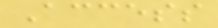Access
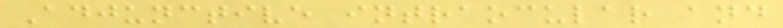Adjunctive intraocular and
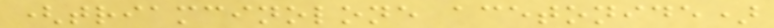(triamcinolone acetonide)
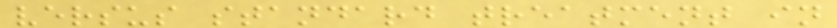versus standard treatment in
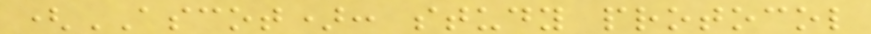(ASCOT): study protocol
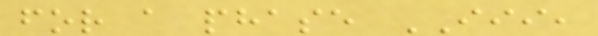for a phase III,
